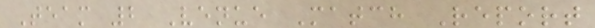Team 2 Venue Match Report
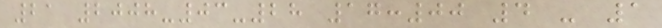21 2008-03-28 17:00 4 - 1
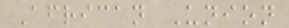African Union
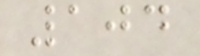104
